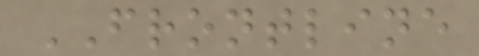FRONTLINE
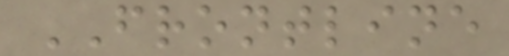FRONTLINE
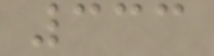333
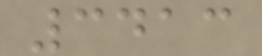3413
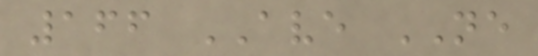166 AVE NE
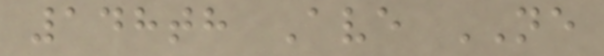148th Ave NE
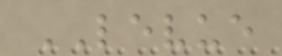LEVUE
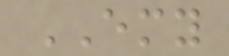EMY
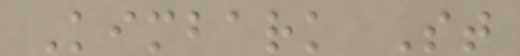Kimbark St
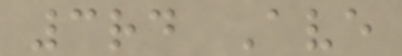3rd Ave
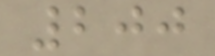200
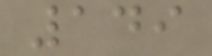149
